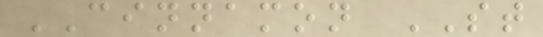CINNAMON ST
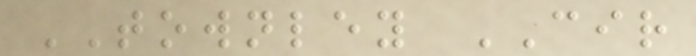TOWNLEY CIR
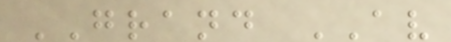GRAND AV
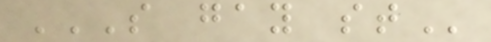S GAY ST
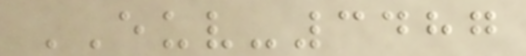EUV-3487
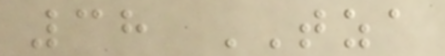38 TZA
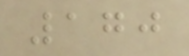170
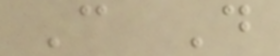C D
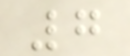7
